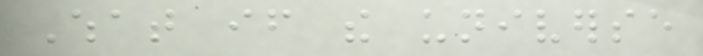What if the universe
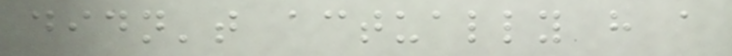didn't actually have a
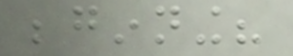beginning?
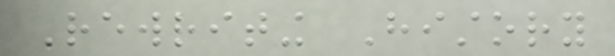Rewriting History
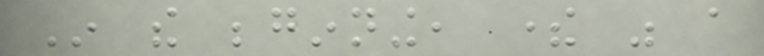In the beginning, there was a
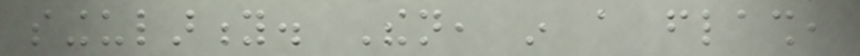singularity. Then, in a flash,
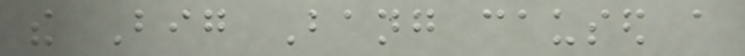the Big Bang caused a
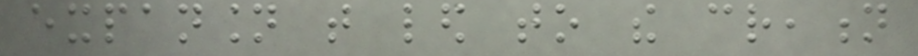expansion that led to the creation
